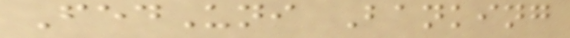FedUni Banking
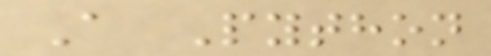A Python
